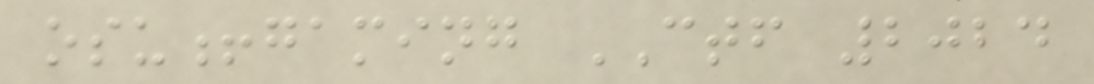osu!gaming CTF 2024
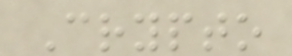Crypto
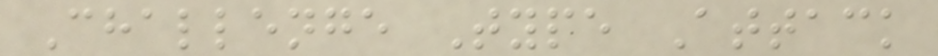Challenge Type Attack
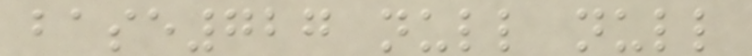base727 null null
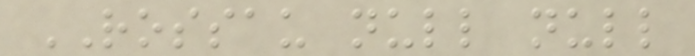ROSSAU null null
